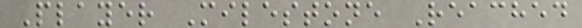Player Milestone Reached
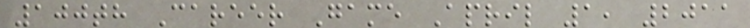100th Career Game April 1, 2011
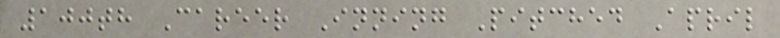100th Career Inning Pitched April
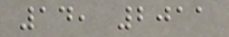14, 2011
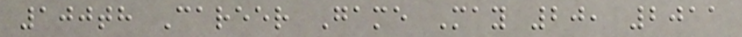100th Career Game May 20, 2011
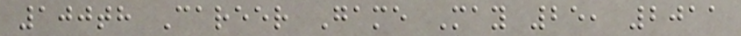100th Career Game May 25, 2011
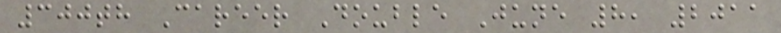300th Career Double June 8, 2011
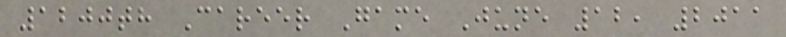1200th Career Game June 12, 2011
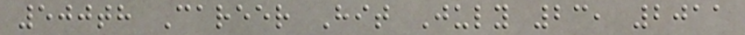500th Career Hit July 23, 2011
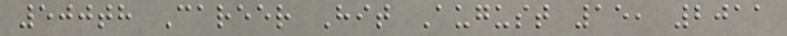500th Career Hit August 15, 2011
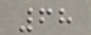68
